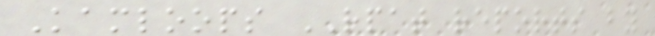Kamloops RPAT reports by
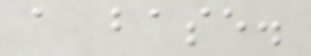a base.
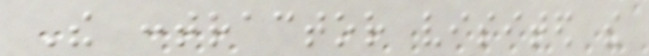The contractor visited the
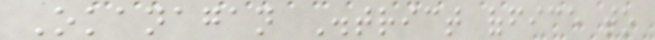Okanagan District office to
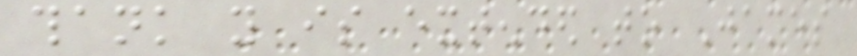thank you is extended to James
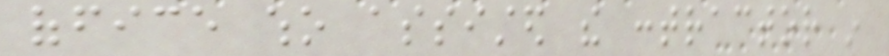office who assisted the contractor in
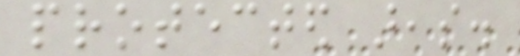protected areas.
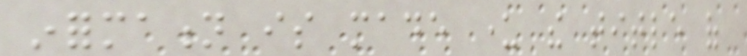information is made under the title of
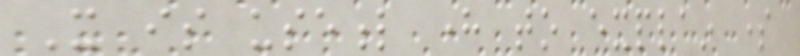It is useful here to explain some
